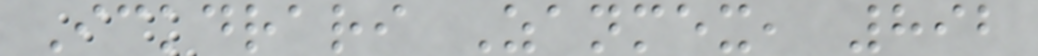Ickdrari Zanmex, 892
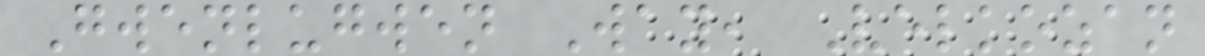Gwenlugwen Way, Velkozan
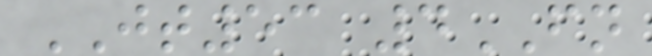JT53 4FN
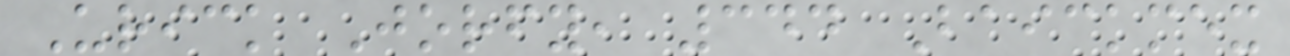Urick Jorfy, 344 Baickmex
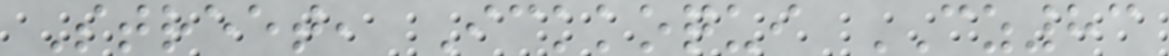Street, Ickkoqui CZ83
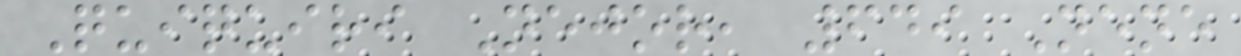Quiquiri Nejor, 649 Nene
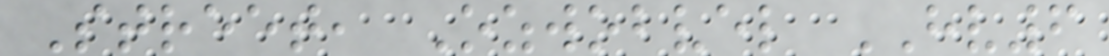Street, Ozwobvel HV6
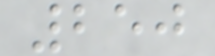250
